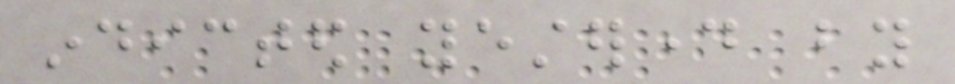indicted yesterday by
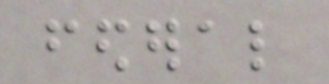federal
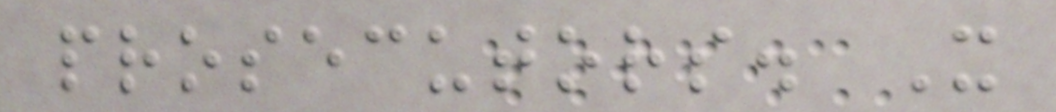prosecutors. It
